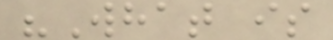"What is
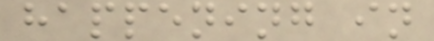happening in
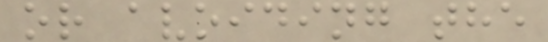or avoiding the
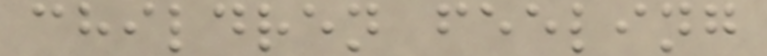children feeling
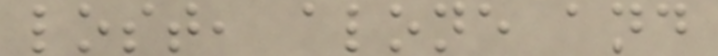lost, alone and
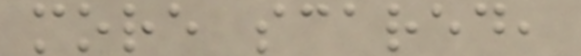more scared,
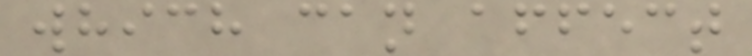which can affect
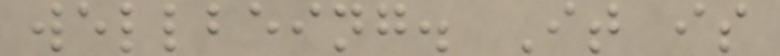wellbeing. It is
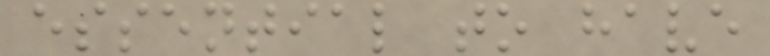essential to have
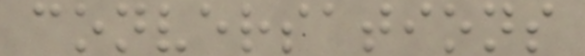conversations
